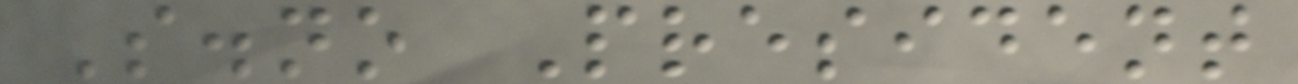S.no President
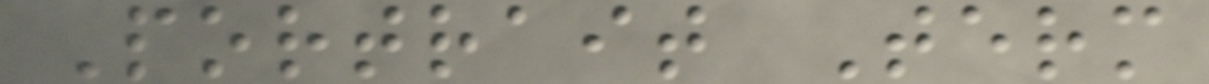Portrait Term
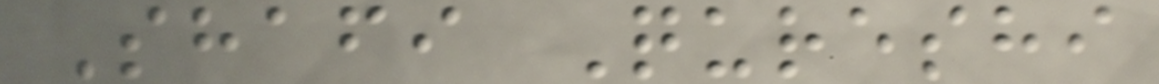Shafi Qureshi
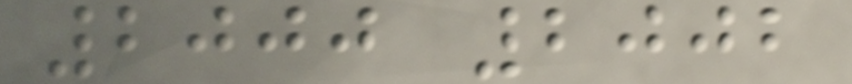2000 2002
